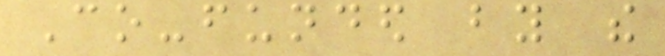Co-funded by the
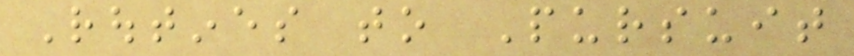Routines to Pursuit
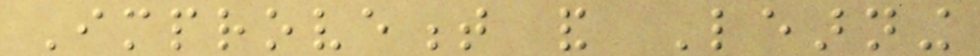Improvement and Learning
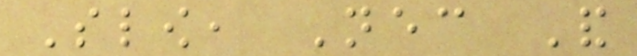Slow, Necessary And
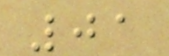01
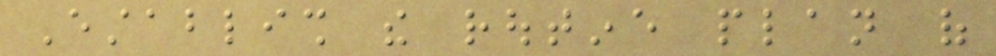Establish the routine plan of
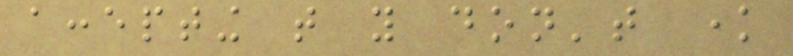accepting that you don't know
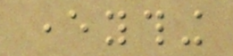everything
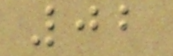02
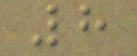8
